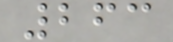263
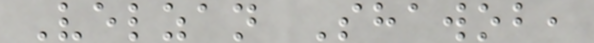Velzan Shawob,
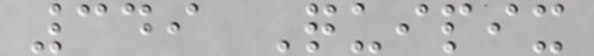349 Quipix
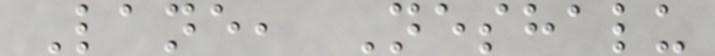Lane, Neshalu
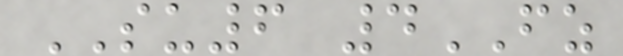SU6 4FZ
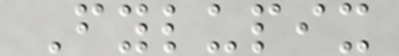Fylupix
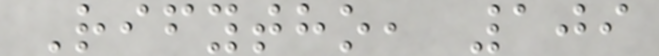Rifytho, 109
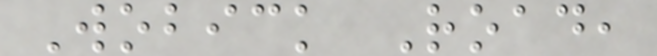Wobick Road,
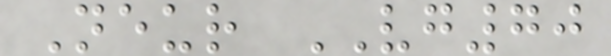Neur VG70
